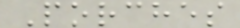Porches
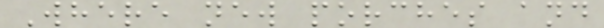Where new porches and
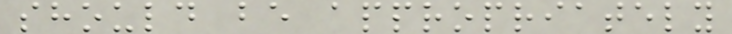should be appropriately
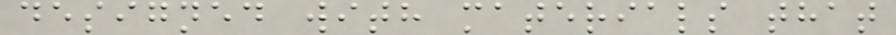designed with materials that
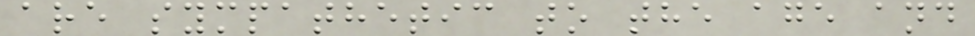are sympathetic to the age and
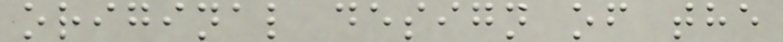original design of the
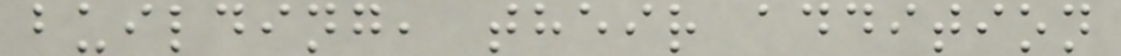building, their addition
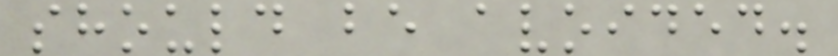should be avoided.
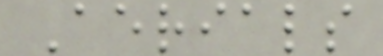Aerials
